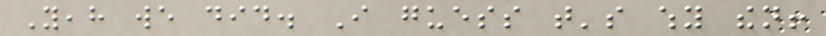Yeah we did. I guess that's why then!
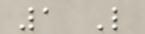1 Like
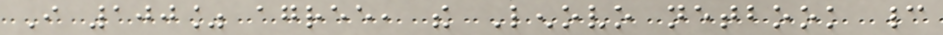I 100% agree, the Lenovo netbook cannot
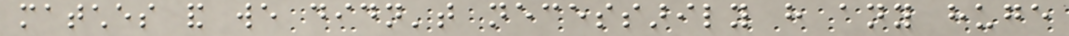matches and we didn't necessarily have any huge
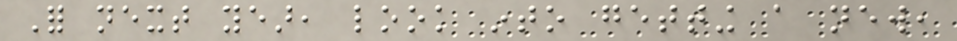For next year, look into getting a new,
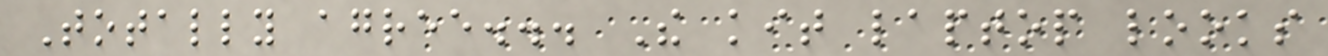Totally agree... The kit laptop looks
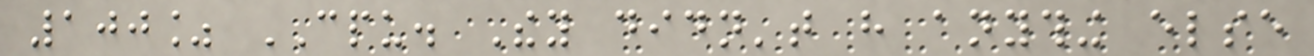100% CPU. They didn't have anything else
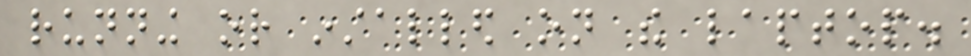running or installed on the laptop.
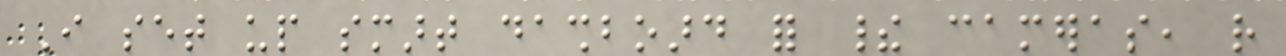I set up smart dashboard for their cameras, rather
